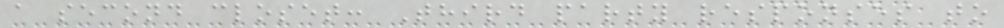a second closet: Third party responses to
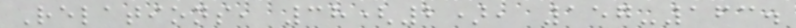Relations, 38(2), 157-163.
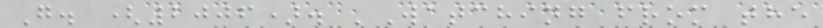G. (2006). 'Watching from the
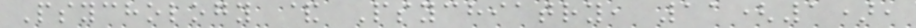Psychology & Psychiatry, 11(1),
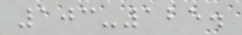103-125.
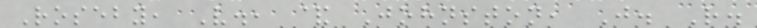Roseby, V., & Johnston, J. R.
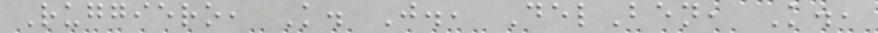Ruggiero, K. J., DelBen, K.,
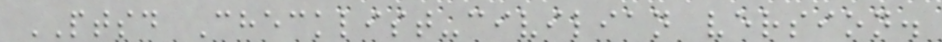PTSD Checklist-civilian version.
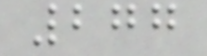277
